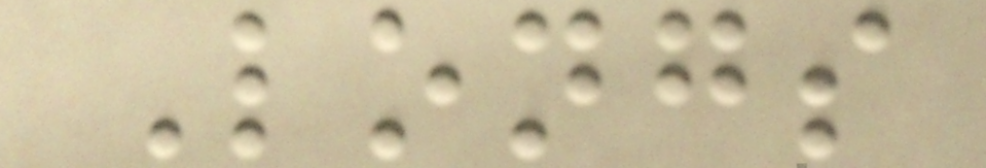Longs
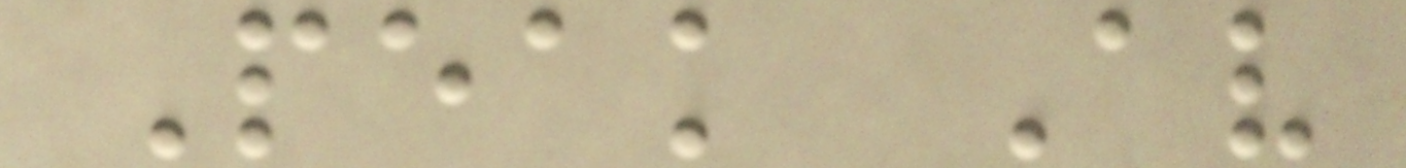Peak Av
